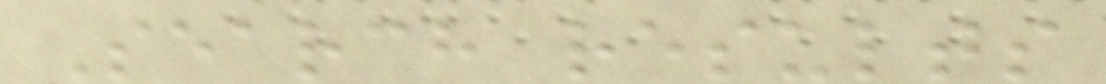Search results
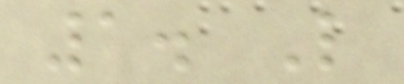1. L
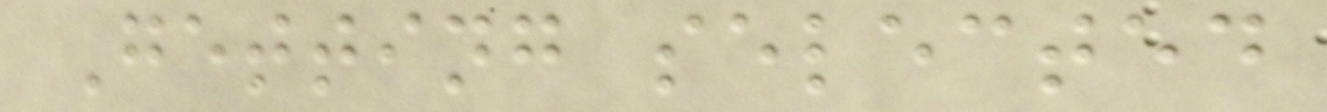Getting selected
